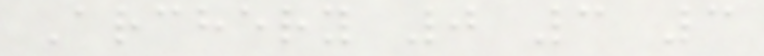Archery 0 3 3
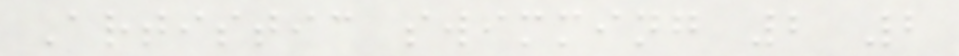Artistic swimming 2 2
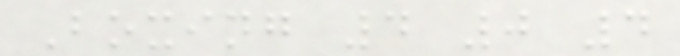Boxing 4 0 4
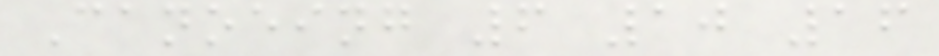Canoeing 6 10 16
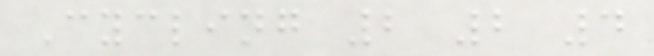Cycling 2 2 4
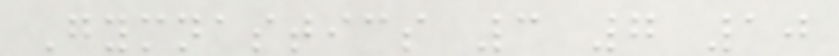Gymnastics 3 7 10
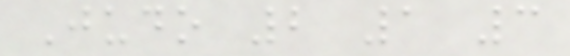Judo 2 1 3
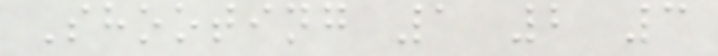Shooting 1 2 3
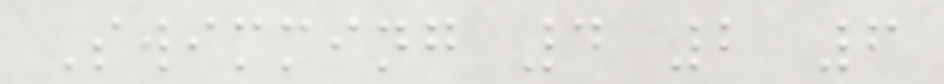Swimming 4 2 6
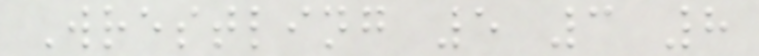Wrestling 5 3 8
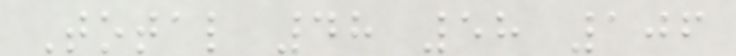Total 48 58 106
